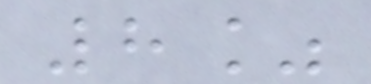8%
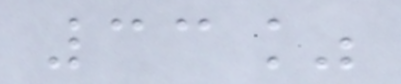33%
